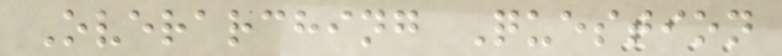Overarching Question
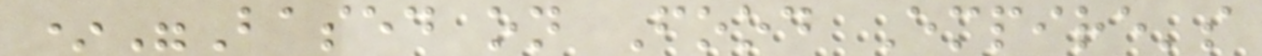*"Based on Food Empire's
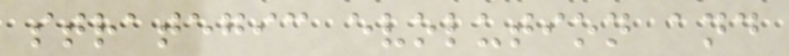strategic evolution and
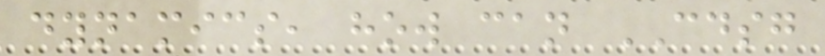dynamics, how can CDSG
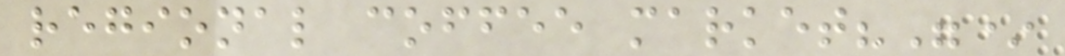regional coffee market?"*
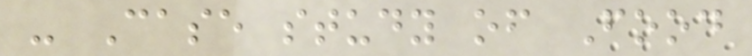- Case study of Food
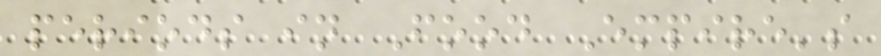periods in Food Empire's
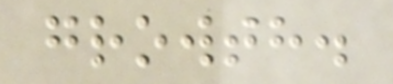growth.
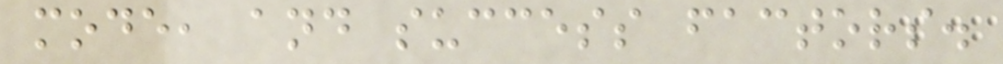mode, and success factors.
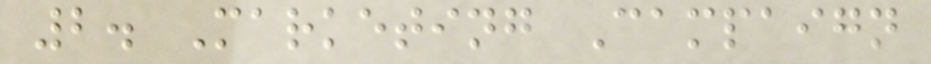2. Marketing Campaign
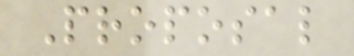Proposal
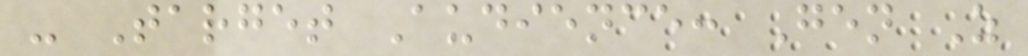- Target Audience: Gen Z
